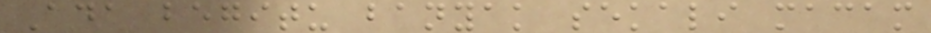Ada begitu banyak sekali macam
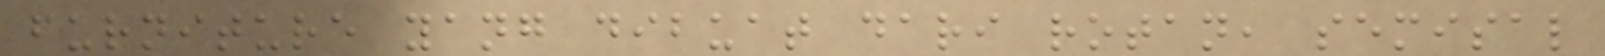furniture yang dibuat dari rotan, semisal
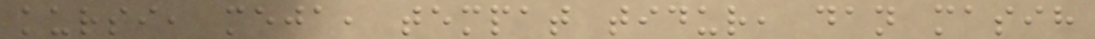kursi, meja, tempat tidur, dan masih
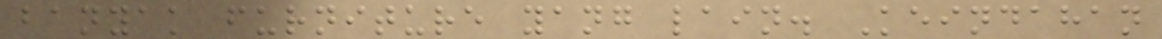banyak furniture yang lain. Keindahan
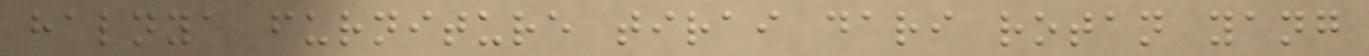halnya furniture tirai dari rotan yang
